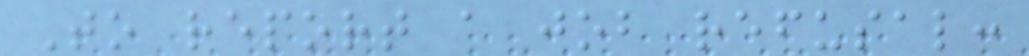To report a job refusal:
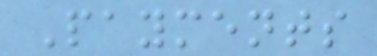Payments
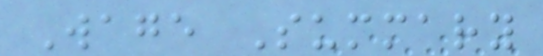Wage Summary
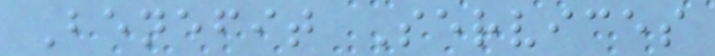Benefit Services
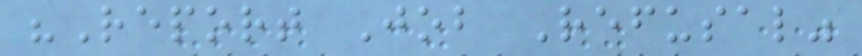"Report Job Refusal"
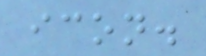icon.
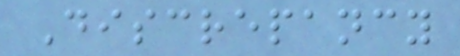Discrepancy
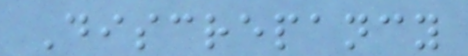Discrepancy
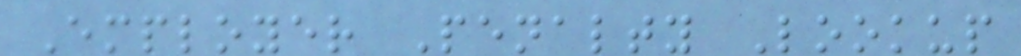Employer Penalty Lookup
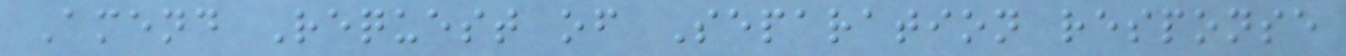Amend Request of Separation response
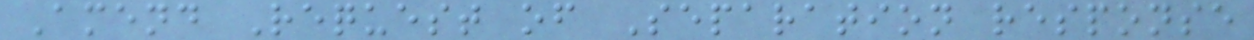Amend Request of Separation response
